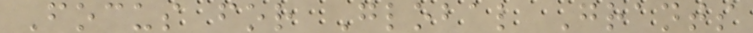Focus for Global Grants
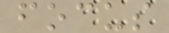focus
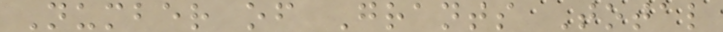Number of Grants Total
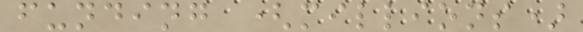funding (millions)
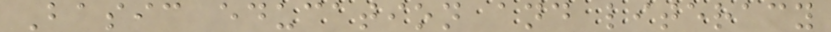Basic education and literacy
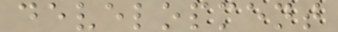development
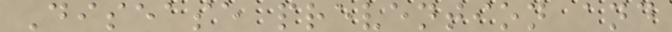Disease prevention and
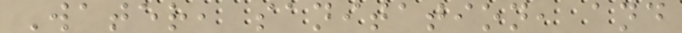Water, sanitation, and
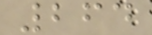264
